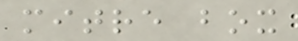mitre box
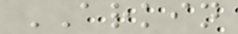ARKIN
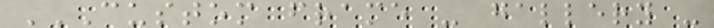CUSTOM FRAME - GALLERY -
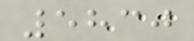5830
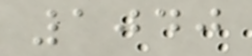1040
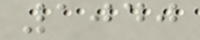1040
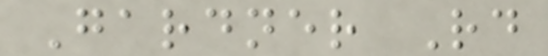Gardner Rd
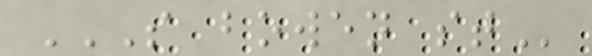S BOWEN ST
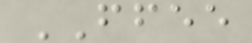FFEE
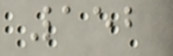152
